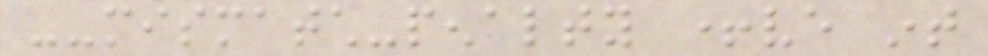--mismatch-penalty +ve int
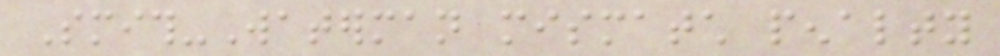Smith-Waterman mismatch penalty
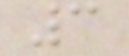3
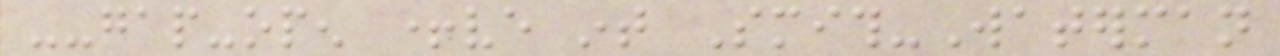--gap-open +ve int Smith-Waterman
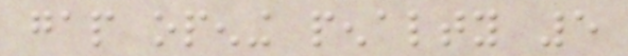gap opening penalty 5
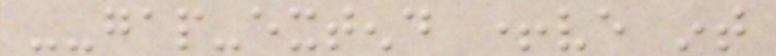--gap-extend +ve int
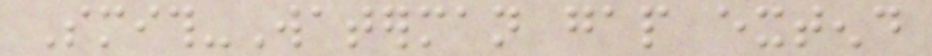Smith-Waterman gap extend
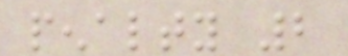penalty 2
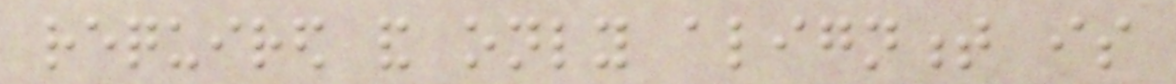required and only alignment is
